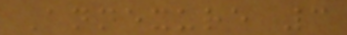Annexure 3
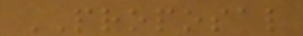PROPOSAL
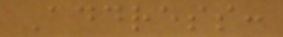Address:
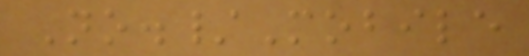No./Mobile
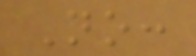No:
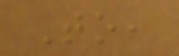To,
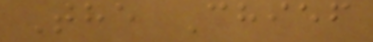The Chief
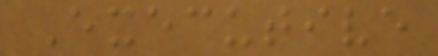Executive
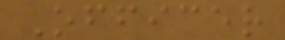Officer
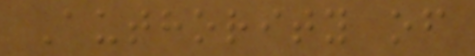Authority of
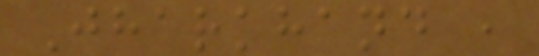Jharkhand ,
